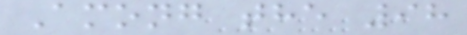Among the 98
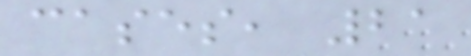cases, 21
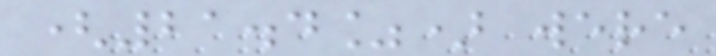(21.4%) were
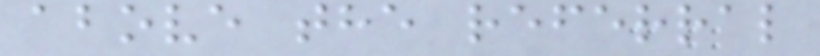above the referral
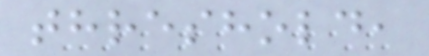threshold,
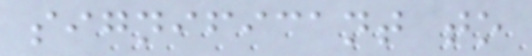significant to
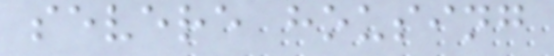severe housing
